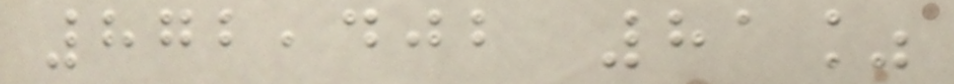872,402 81%
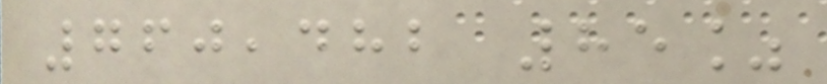760,482 85%
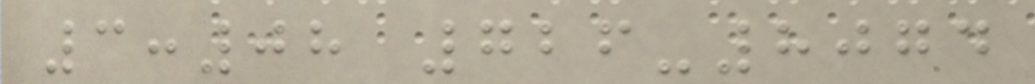3:08 726-8074
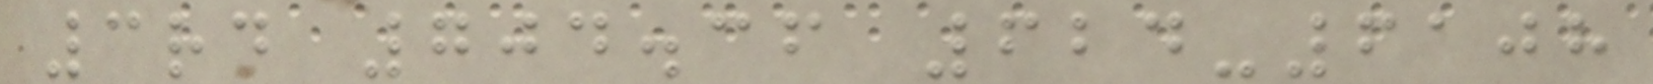3rd 704.36 624-6108
